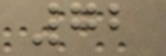72
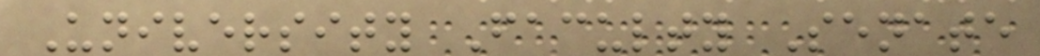University Faculty Senate
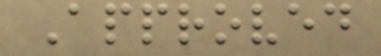Approved
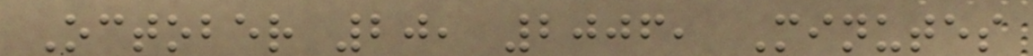October 20, 2006, Minutes
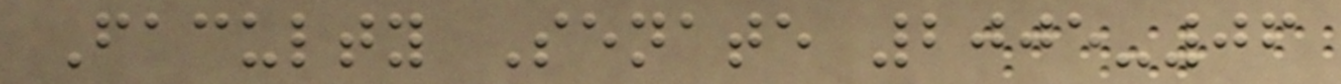Faculty Senate 2005-06
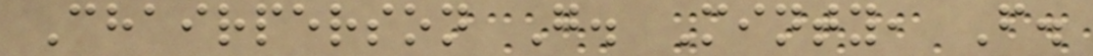Chairperson G. Minty, F.
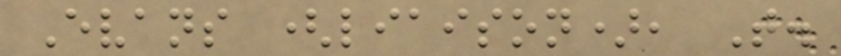Evans (liaison), T.
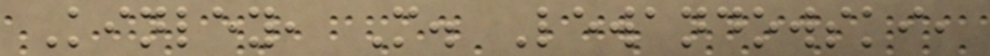Kinley, M. Lewandowski,
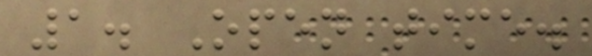1. Open time.
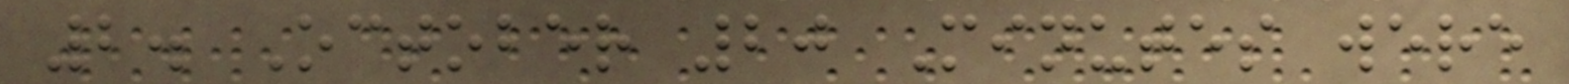2. October 20 Minutes were
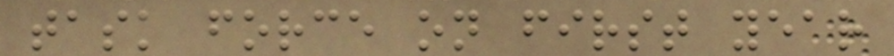task force on first year
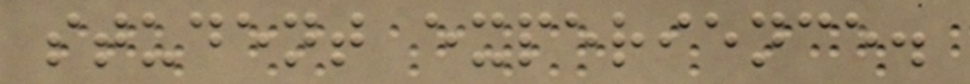student experience.
